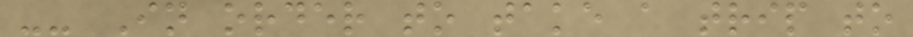-- In order to take a trip to
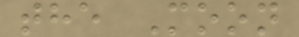the Moon
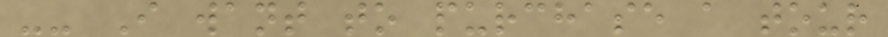-- I want to purchase a tour
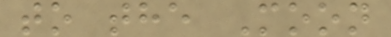to the Moon
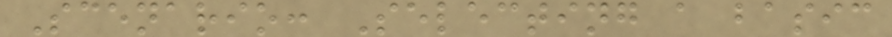Scenario: Selecting a basic
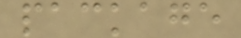package
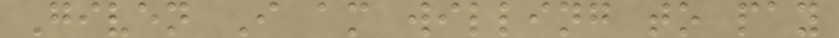Given I am willing to pay
